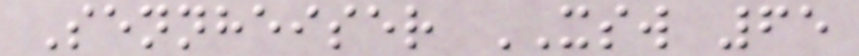Sennheiser XSW 65
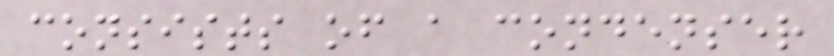consists of a condenser
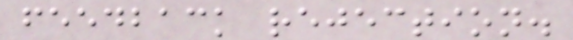feedback rejection.
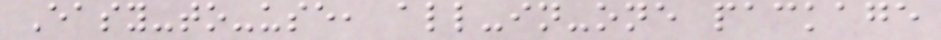Easy-to-use, all-in-one package
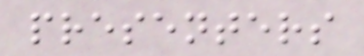presenters
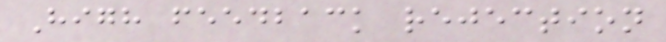High feedback rejection
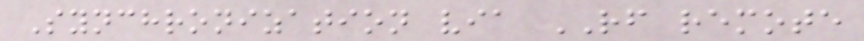Synchronization via RF remote
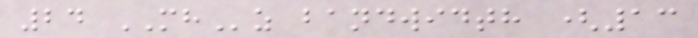24 MHz bandwidth (13
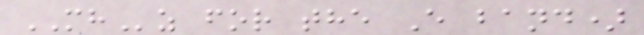MHz for the E band)
